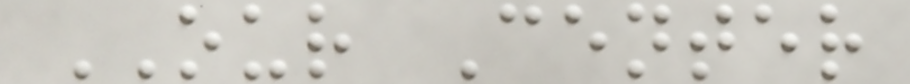OUR Center
